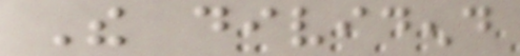The dividend
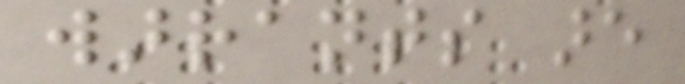warrants are
